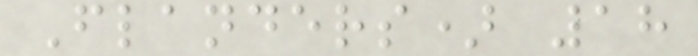Flanders) 18
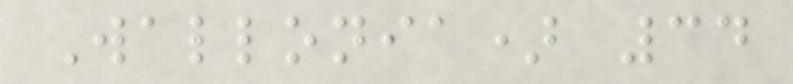Wallonia) 34
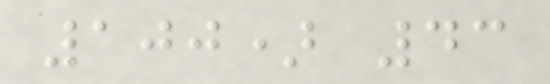100) 43
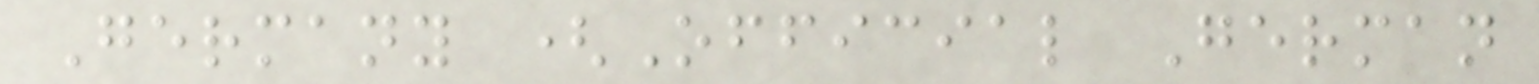Germany (Official German
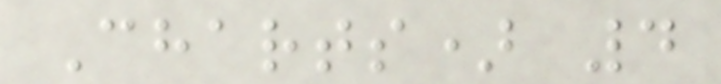Charts) 4
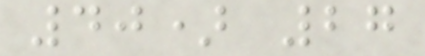40) 27
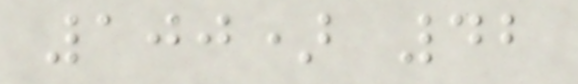100) 42
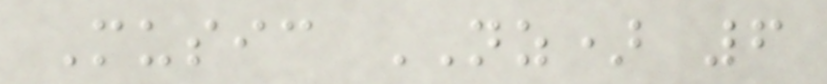Music NZ) 6
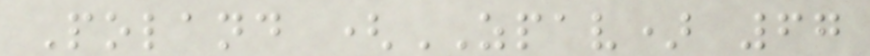Poland (ZPAV) 67
